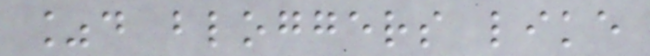%d bloggers like
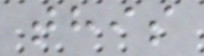this
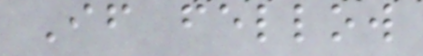If fellow
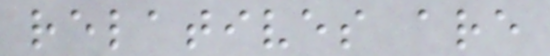relatives are
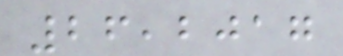26,2017
